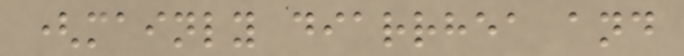(mainly diarrhea and
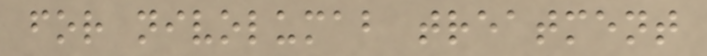for nivolumab treatment
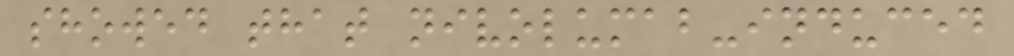showed that nivolumab-induced
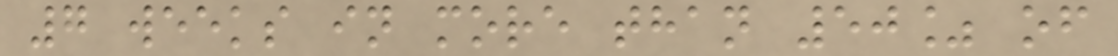7 weeks in more than 50% of
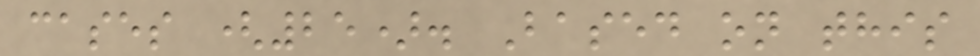cases (25). Based on this
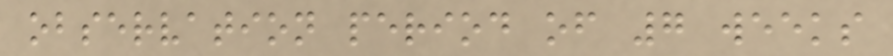observation period of 7 weeks
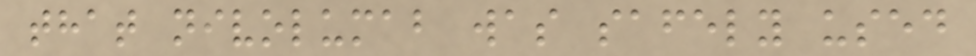that nivolumab was safely used
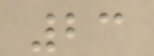23
